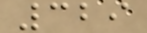329
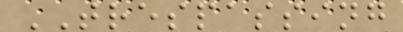TRESPASSING
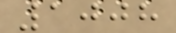1008
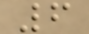6
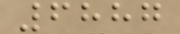6887
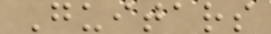Guitars
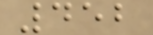452
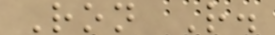Ron R.
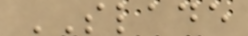SLADE
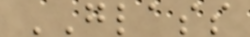GLASS
